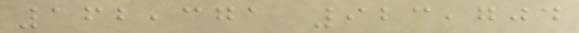162,371 923,704
